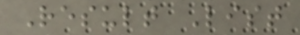Result List
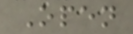Open
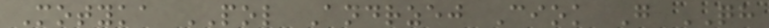Motyka POL Andrzej Ciok G QH
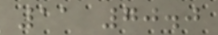11 70.0
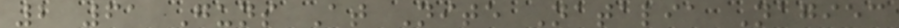2 61 Guns At Nite Natalia Nagiec
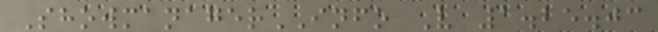ShowmanagerINFO V 1.25.03
